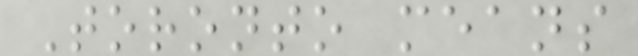Toronto means
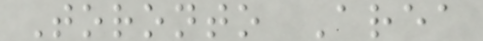Toronto Area
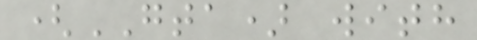(GTA) with
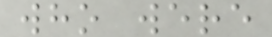who were
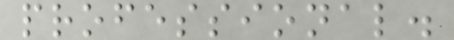professional.
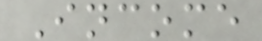Income
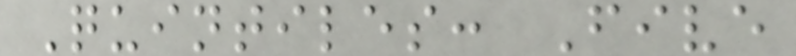Quintiles: Five
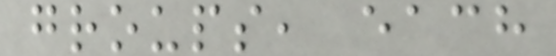groups, each
